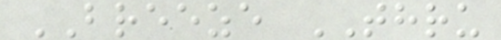BREEZE THRU
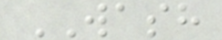WASH
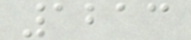1213
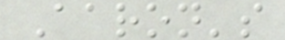Aaron's
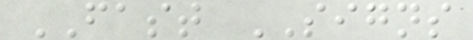FAST SIGNS
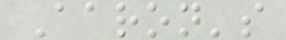Aaron's
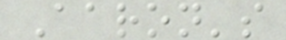Aaron's
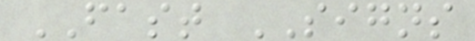FAST SIGNS
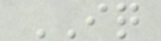IQ
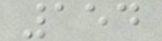154
